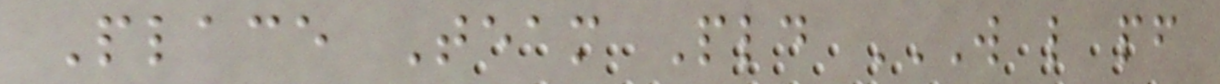Place Team Pld W L PF
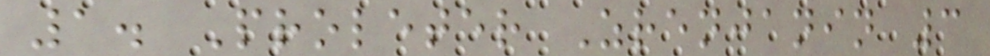1. Proleter Zrenjanin 3
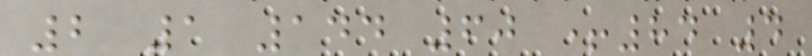2 1 144 60 +84 4
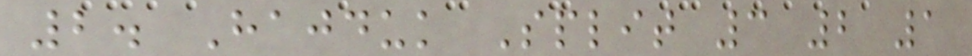2. Hajduk Split 3 2 1
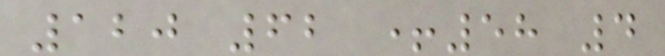120 62 +58 4
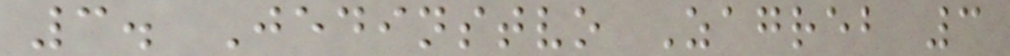3. Jedinstvo Zagreb 3
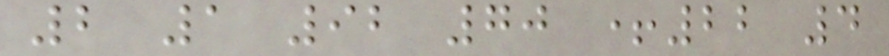2 1 92 70 +22 4
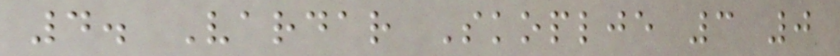4. Vardar Skoplje 3 0
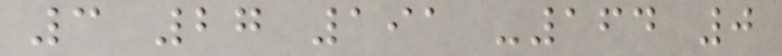3 27 191 -164 0
